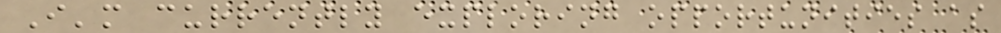I'm currently exploring opportunities as
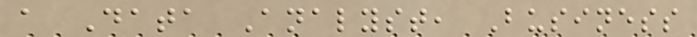a Data Analyst, Business
